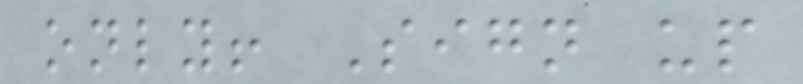only! Sign up
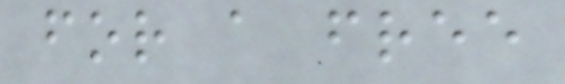for a free
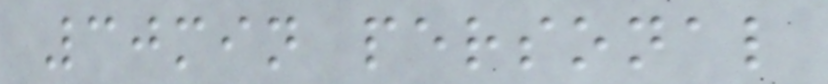30min personal
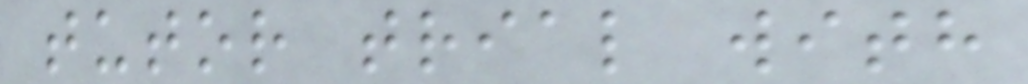tutor trial with
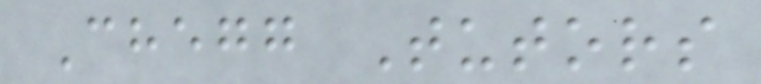Chegg Tutors
